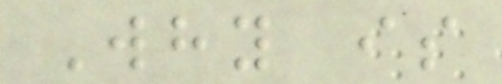Why is
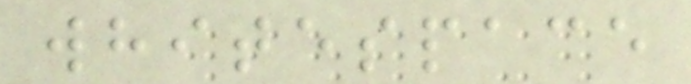whitespace
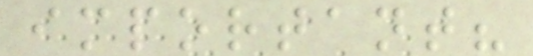important?
